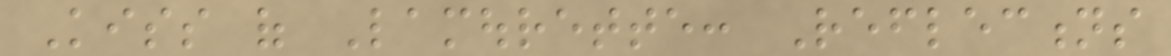Kiss of Lamourette: Reflections
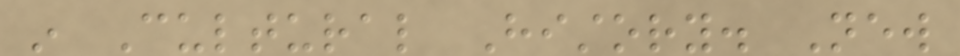in Cultural History. New
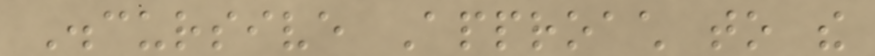Discursive Approach to the
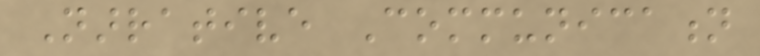Narrative Communication
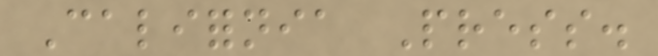California Press.
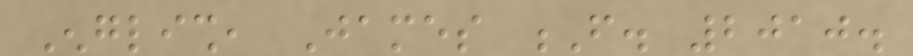English, James F. 2010.
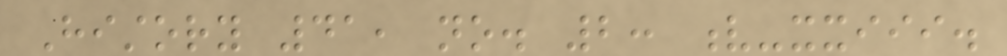History 41, no. 2: v-xxiii.
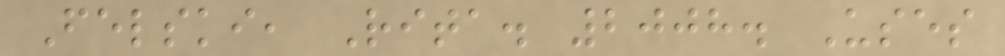Felski, Rita. 2008. Uses
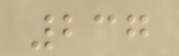237
